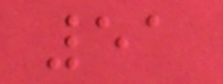51
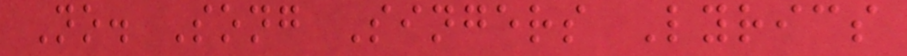No. Song Singers Lyrics
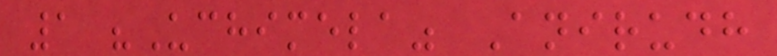1 "Uchimela" Anirudh
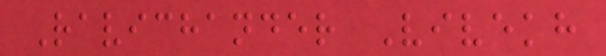Ravichander Vivekh
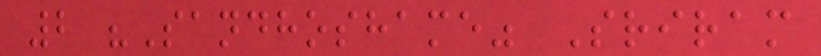2 "Sandhoshame" Sriram
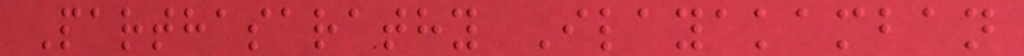Parthasarathy Ilayakamban
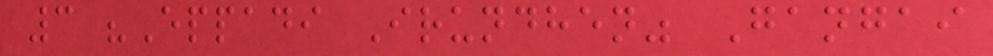3 "Eppadi Irundhen" Gangai
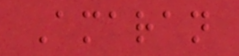Amaran
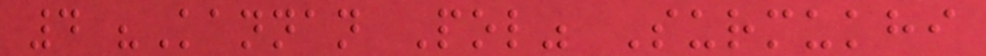4 "Kannan Pol" Surmukhi
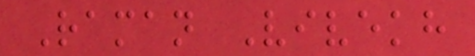Raman Vivekh
